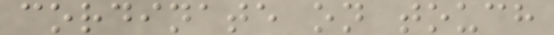cordinate on touch
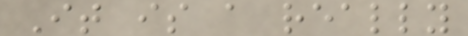It is a really
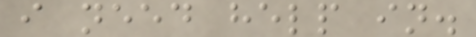i need help in.
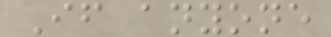If anyone
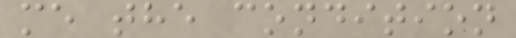me the condition
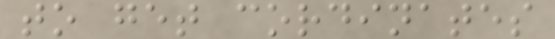to get cordinates
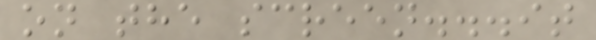on the screen...it
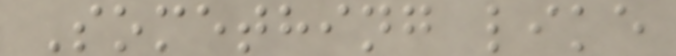Something like
